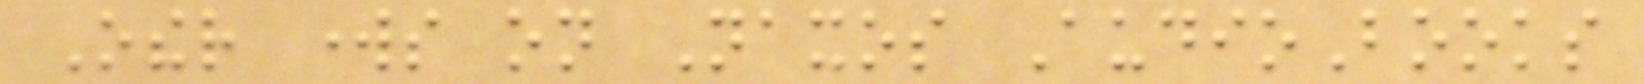Other works on Naxos AudioBooks
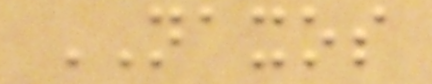NAXOS
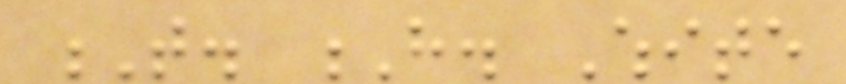T. H. White
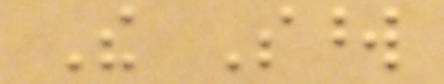The Sword
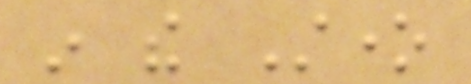in the Stone
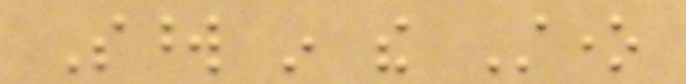Sword in the Stone
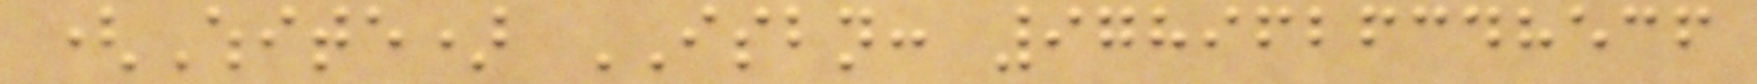(White) ISBN: 9789626348536
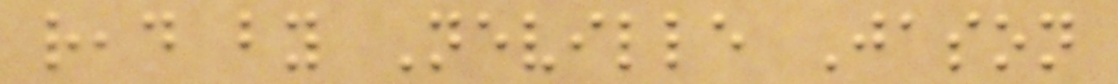read by Neville Jason
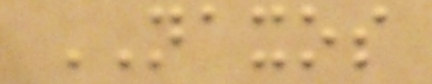NAXOS
